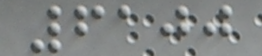6100
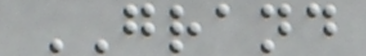GRAND
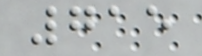715
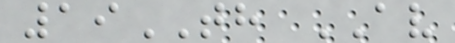19TH AV
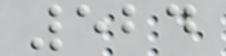524
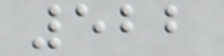522
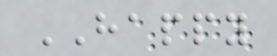HAPPY
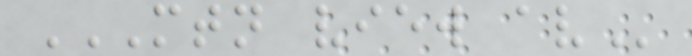MTN VIEW AV
